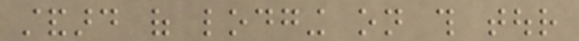standard of lodging on this tour
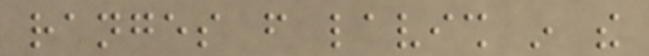ranges from lavish in the
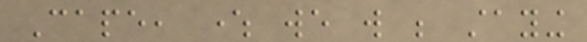Cape, where we will be staying
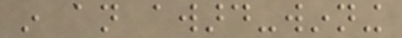in an award-winning
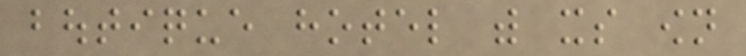boutique hotel with its own
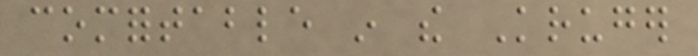comfortable in the Kruger
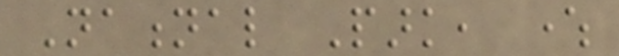National Park, where
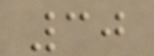30
